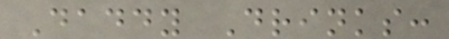Daddy Drinks:
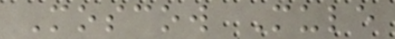Moscow Mule
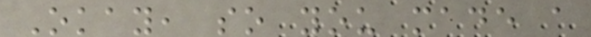Okay, so you made a
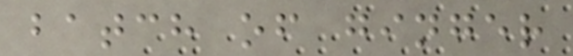batch of ginger
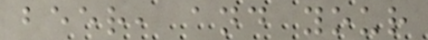beer, and your
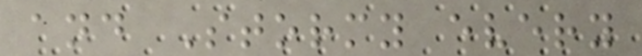and Stormy every
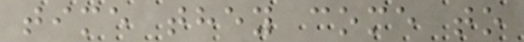time they come to
